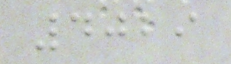4029
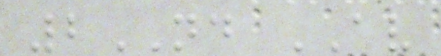2ND AV
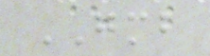GMB
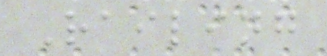Railing
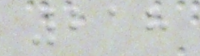218
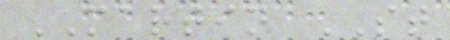MARTIN ST
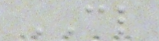CL
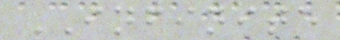INFINITE
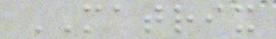MATRIX
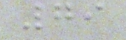79
